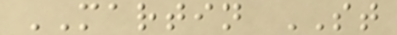MARTIN ST
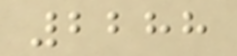2288
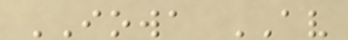IOWA AV
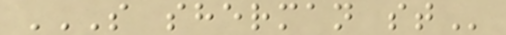S SHERMAN ST
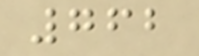762
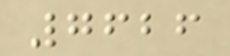7626
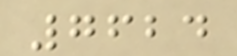7624
